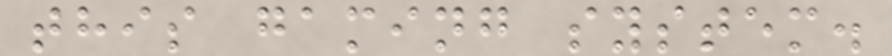this gaming system.
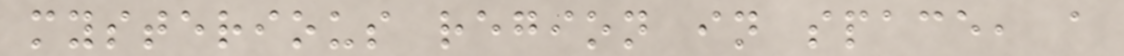mysterious region in space, a
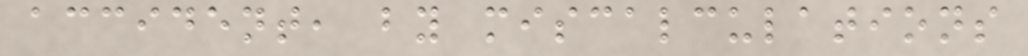accident, by miscalculations
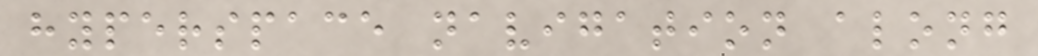hyperspace navigation along
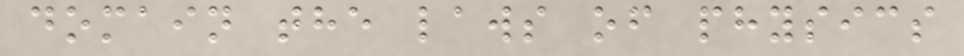domain the laws of physics
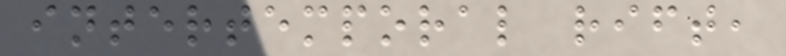intertemporal rift,
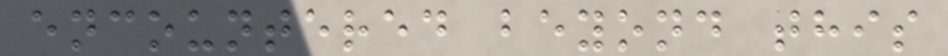encountered beyond this
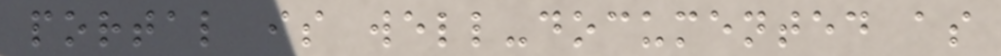portal is well-documented as
